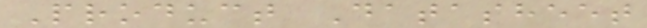Product Datasheet
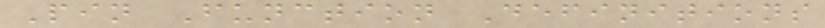Pin Function Definitions
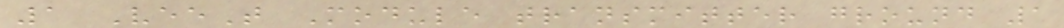1 VeeT Module transmitter ground 1
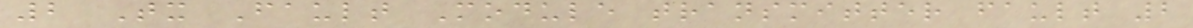2 Tx Fault Module transmitter fault 2
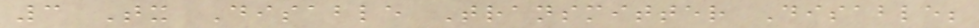3 Tx Disable Transmitter Disable;
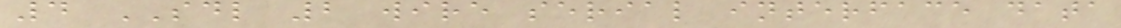4 SDL 2 wire serial interface data
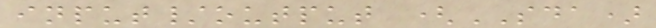input/output (SDA)
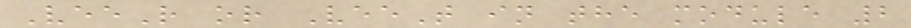VeeR or VeeT in the module 2
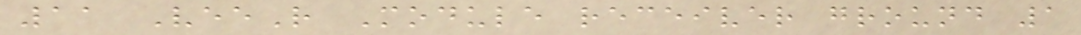11 VeeR Module receiver ground 1
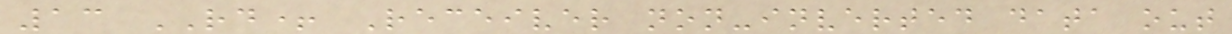13 RD+ Receiver non-inverted data out
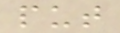put
